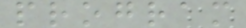program
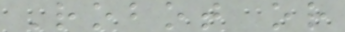Robot or
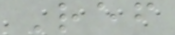Ref
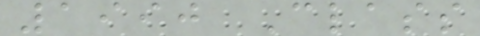1990 Class
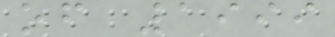of 1999
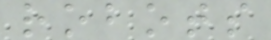robots
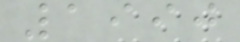1990
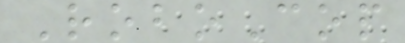RoboCop
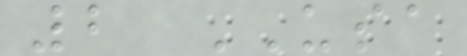2 USA
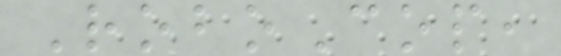RoboCop,
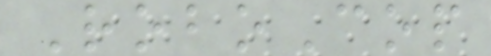RoboCop
